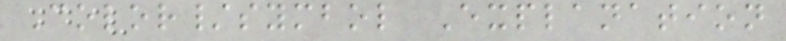Color/symbol Explanation
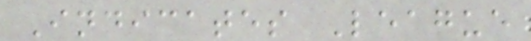Indicates League
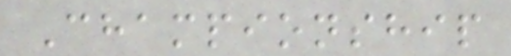Championship
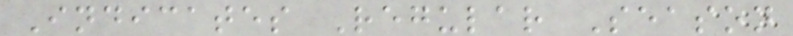Indicates Regular Season
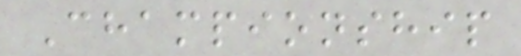Championship
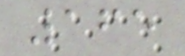165
